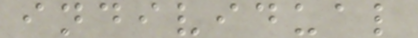individual
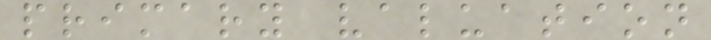primary valuation
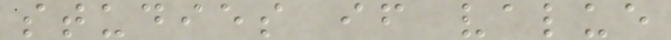studies if value
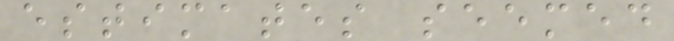estimates seemed
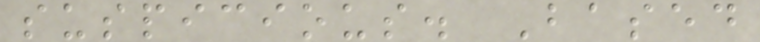suspicious. Based
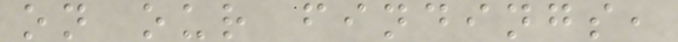on our findings,
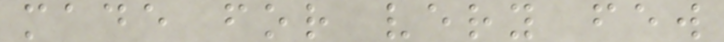made for very few
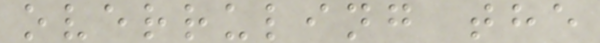overruling the
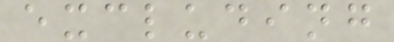excluding
